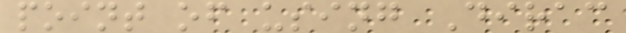point of using Dirac
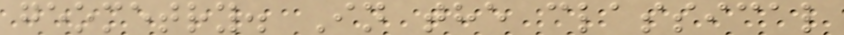geometry. In the classical
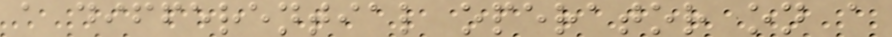a differential operator on a
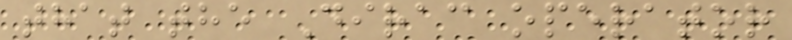that the Dirac operator
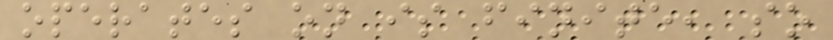operates on is finite, so
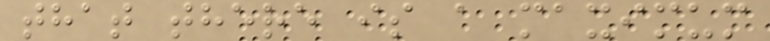that there is a maximum
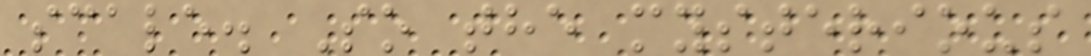scale. So the mysterious
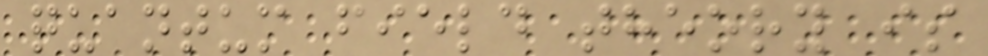quantum field theory is
